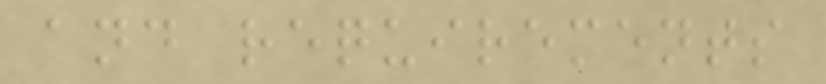and requirements
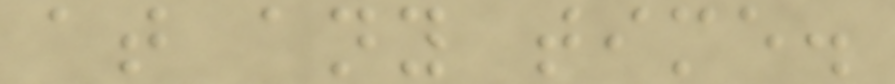at any time.
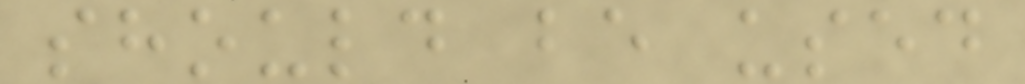should be used
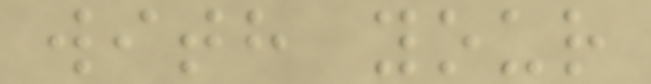with your
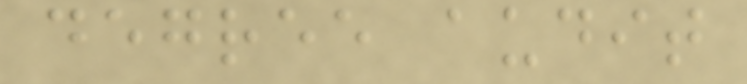degree audit
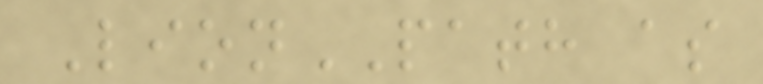LionPATH as
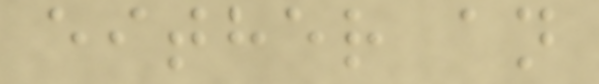either an
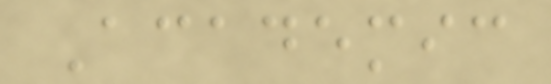Academic
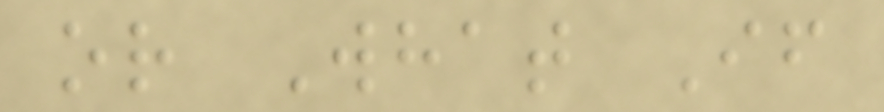or What If
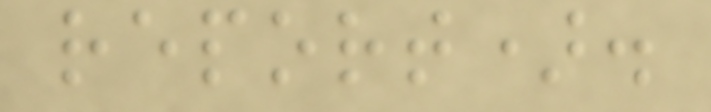report).
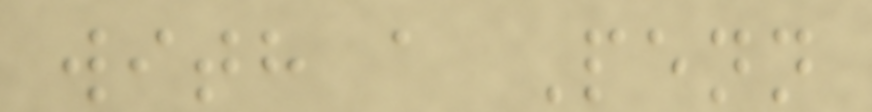with a Penn
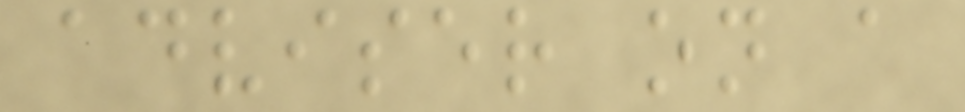adviser on a
